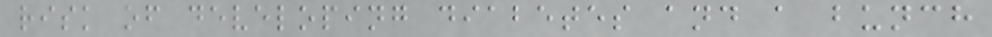risk of developing diabetes and a bunch
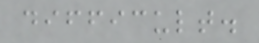difficult.
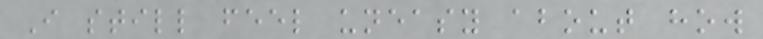I still feel uneasy about how
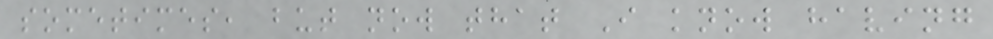sometimes, but now that I know having
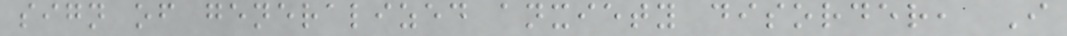sign of generalized anxiety disorder, I
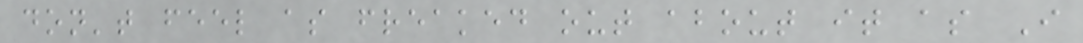don't feel as freaked out about it as I
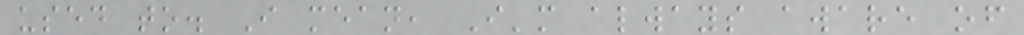used to. I mean, I'm always aware of
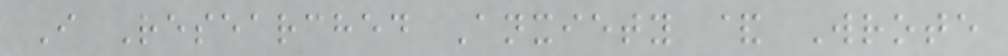I Researched Anxiety & Wrote
